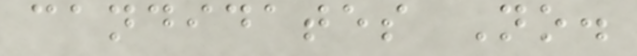candidates No.
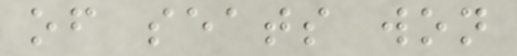of seats won
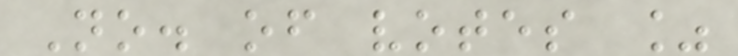No. of votes %
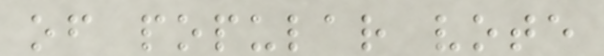of popular vote
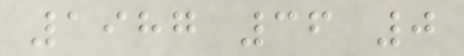1987 36 0
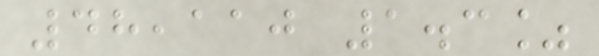48,110 1.3%
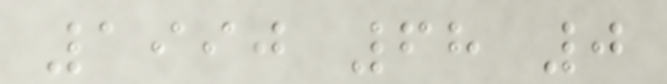1990 68 0
